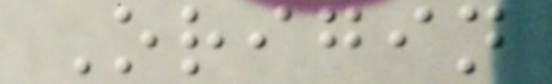Origin
